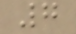7
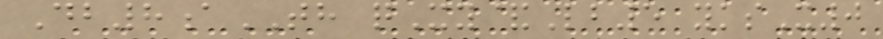Db8aTH qXy&Lb5 yksX0
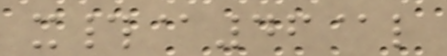x#@46@l
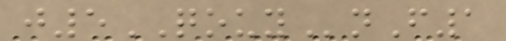j5QOUYnF1
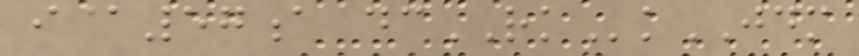i@57a dcRKkJDM
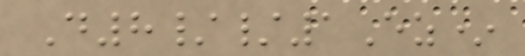D8//1Ez*
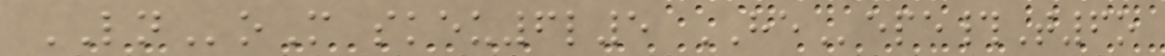LNoM skeu6l5 HEepe#T6o
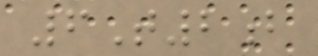6T2b
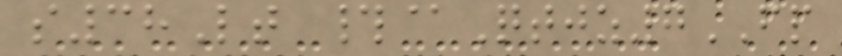s38Lt #@Qtjz7FP
